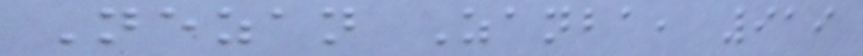Nezan Zanba, 919
